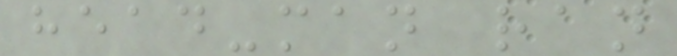head-man ran
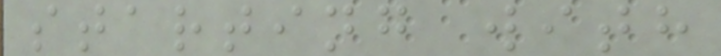starting with
